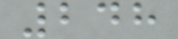248
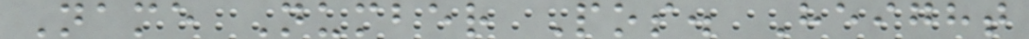Name Number Pos. Height
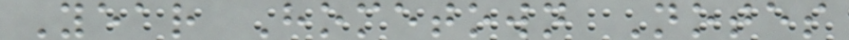Year Hometown Notes
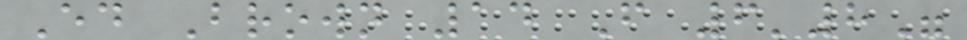Ed Brown 14 F 6'8"
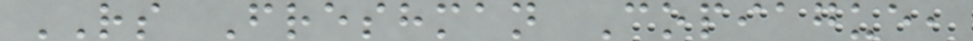RS Freshman Copiague,
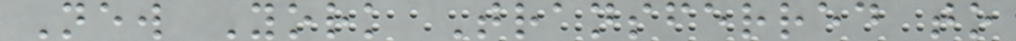New York Transferred to
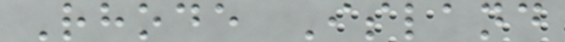Rhode Island
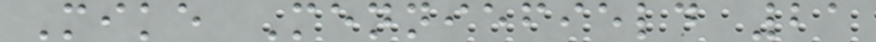Mike Menniefield 21
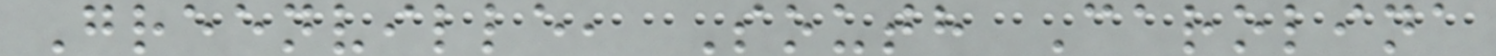Greenville, South Carolina
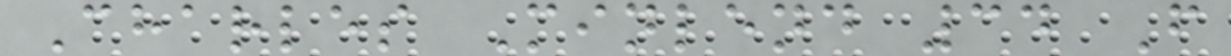Charles Minlend 34 F
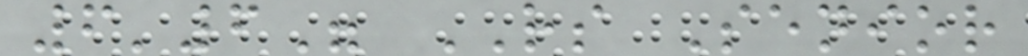6'6" RS Senior
